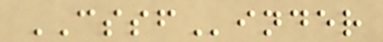CSSFinder
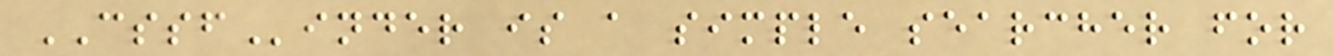CSSFinder is a simple searcher for
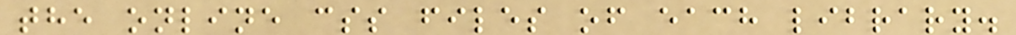the online css files of each library.
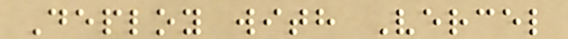Deploy with Vercel
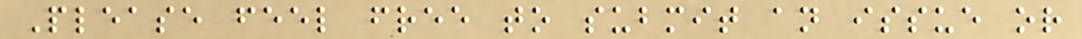Please feel free to submit an issue or
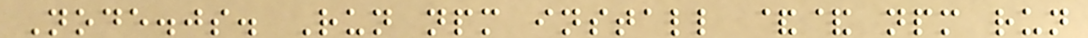Node.js. Run npm install && npm run
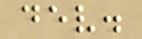dev.
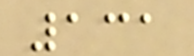131
